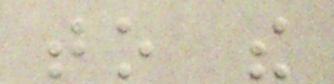to the
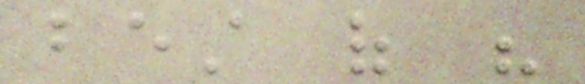best of his
